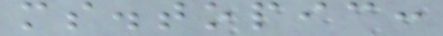ms.topic:
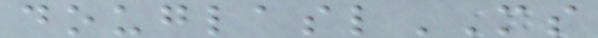douglaslMS
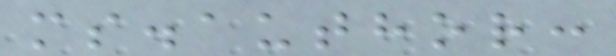ms.author:
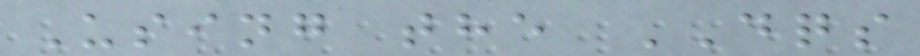Using the DQS
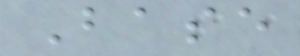Base
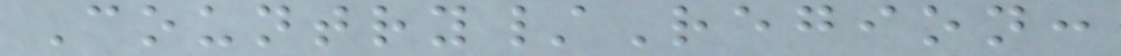Country/Region:
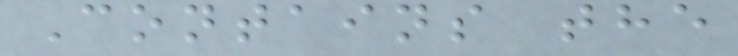Contains the
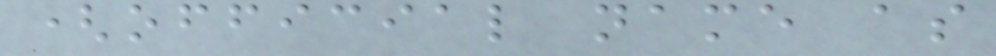(official name as
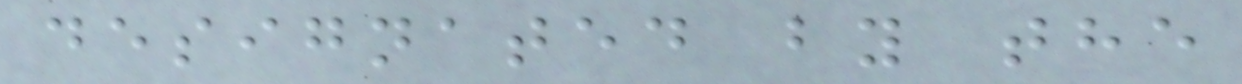designated by the
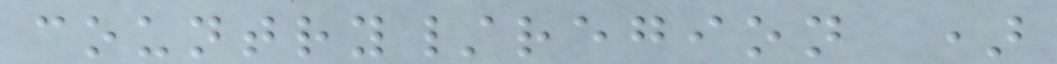country/region )
